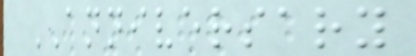ANNIVERSARY
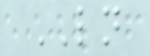LN
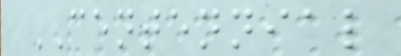CENTENNIAL
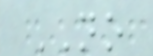NO
